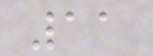11
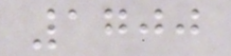1700
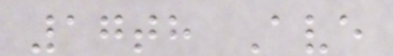17th Ave
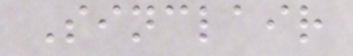Sinclair
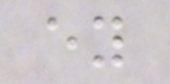ey
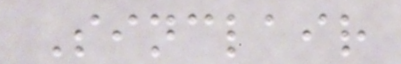Sinclair
